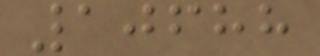10688
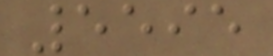5595
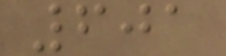601
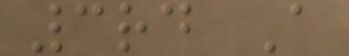3rd A
